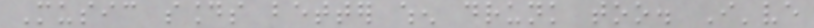Music sounds better when drunk too. I've
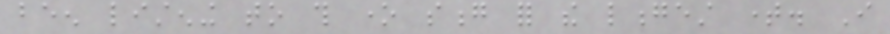been listening to this one song for the longest time. I
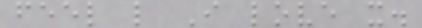feel like I love it.
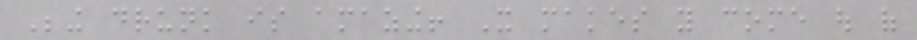Being drunk is amazing! It makes you come out of
